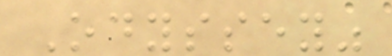Odyssey"
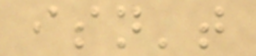isn't
